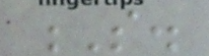S.
